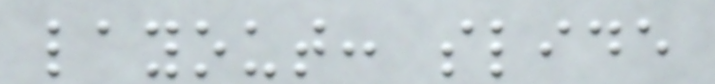layout: slide
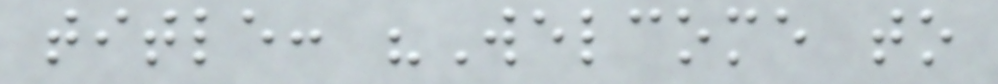title: "Welcome to
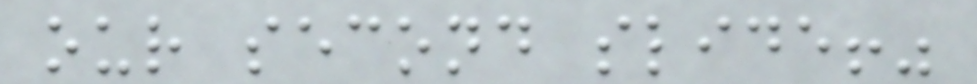our second slide!"
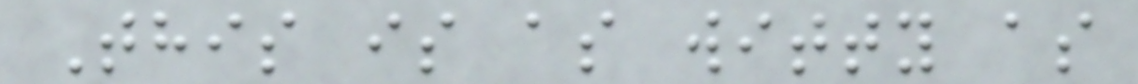This is as witty as
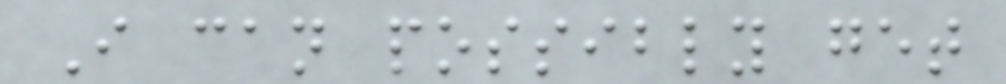I can possibly get
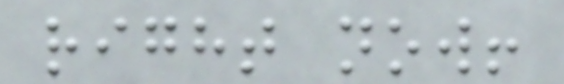right now!
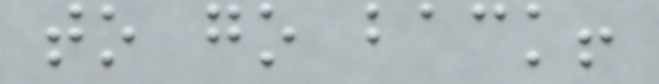to go back!
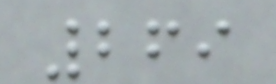269
